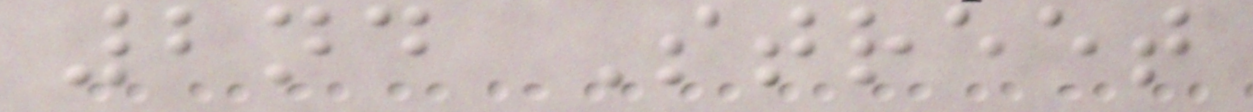2nd Street
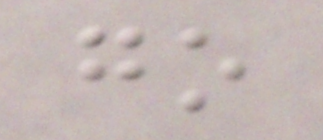go
